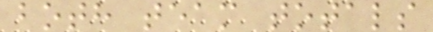both team totals
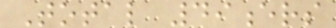Total 49ers
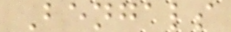Bengals
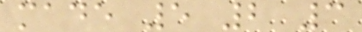made 5 2 3
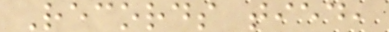Records tied,
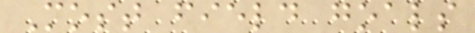Most field goals
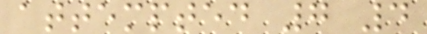attempted 7 4
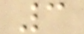3
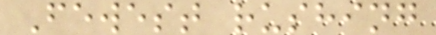Fewest rushing
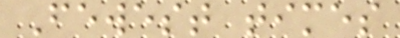Fewest times
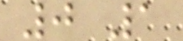0 1
